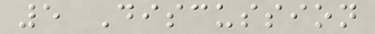5 Discussion
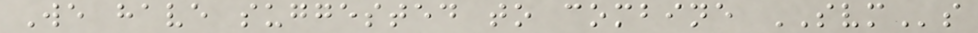We have suggested to combine SVMs
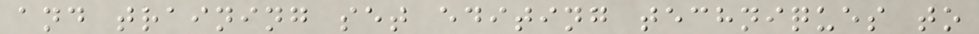and training set editing techniques to
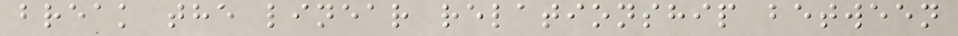break the linear relationship between
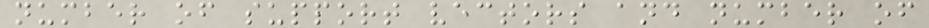number of support vectors and number of
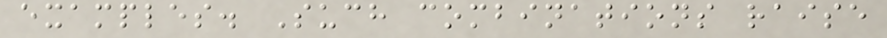examples. Such combinations raise
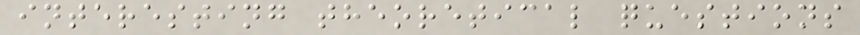interesting theoretical questions
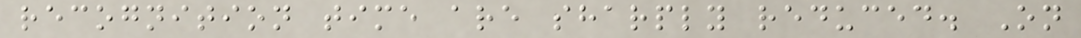recognition time are sharply reduced. On
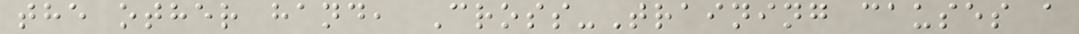the other hand, Cross-Training causes a
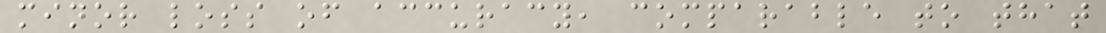minor loss of accuracy, comparable to that
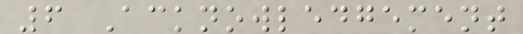6 Acknowledgement
